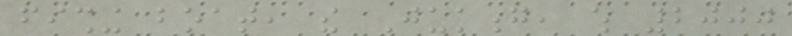fishing boat, the Jukong, which 2000
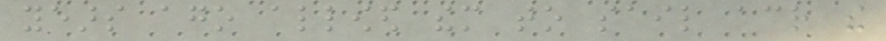years ago allowed them to sail across the
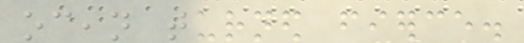ocean turned fierce.
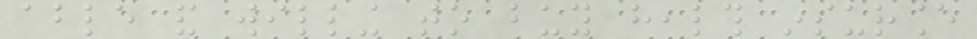able and willing to buy health insurance
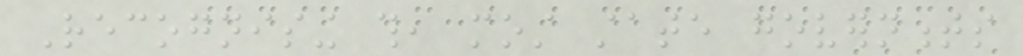Recognising this, most state governments
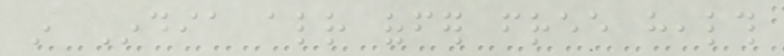in India already offer free health
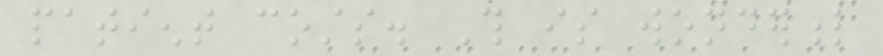patient costs. This is wonderful
